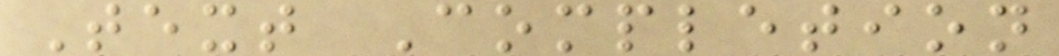Text Completion
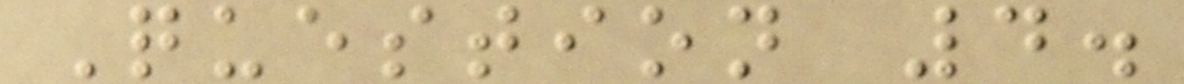Question 4.
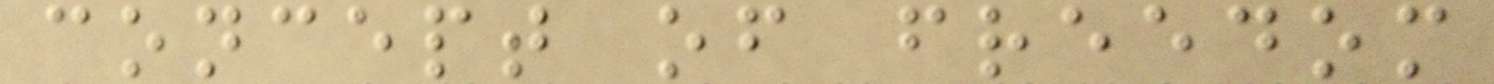concept of freedom
